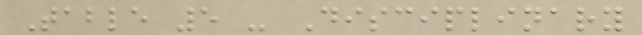Table 5 - Disciplinary
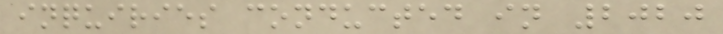inquiries conducted in 2020
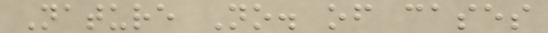Nature No. of cases
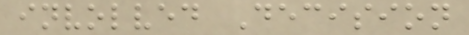involved Decision
